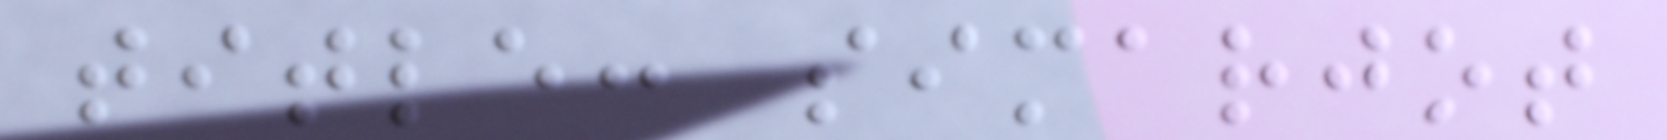title: simarjot
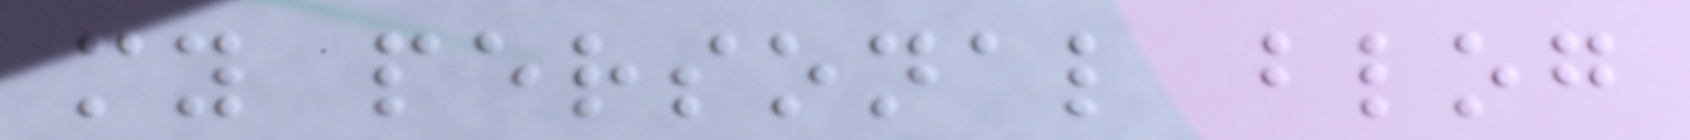my personal blog
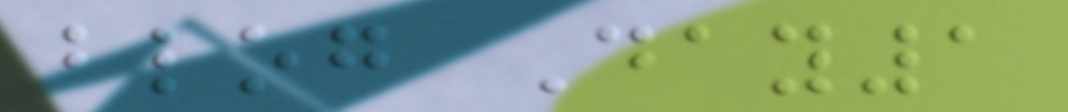blog Day1
